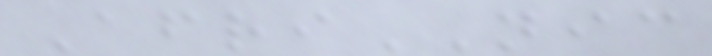AfriNIC
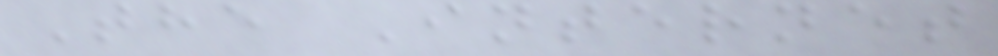The Internet
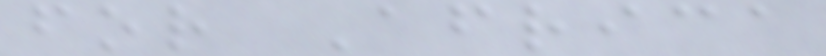for Africa
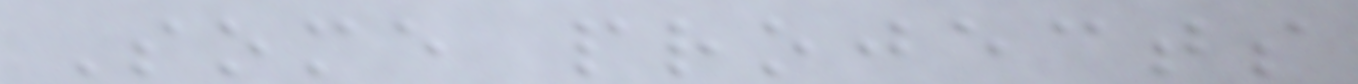Some projects
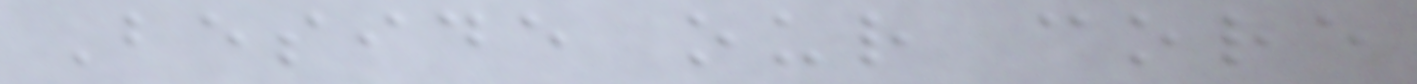Beside our core
